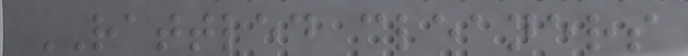RATTLED cleaners
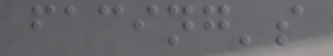facing's
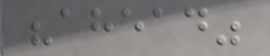"ahead"
